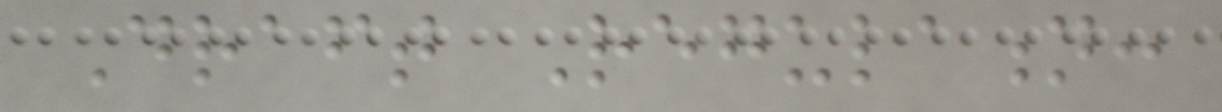Draft Regulation:
